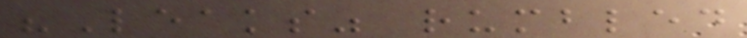"Leaks" rumbled
